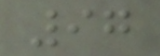97
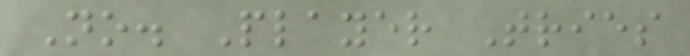No. Player Tries
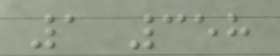1 358
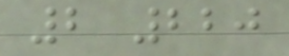2 220
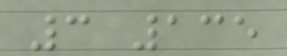3 135
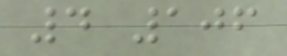4 106
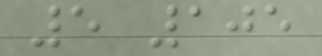5 105
